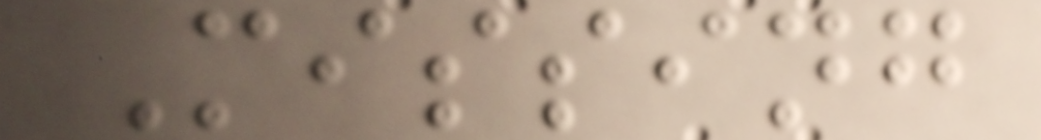Missing
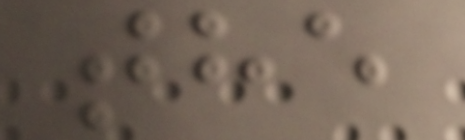the
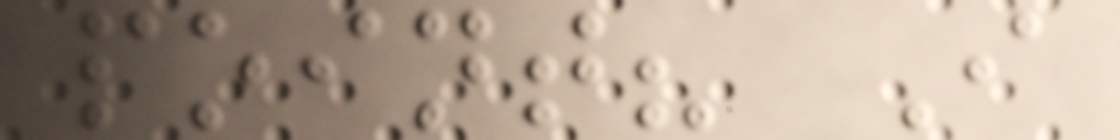point? I
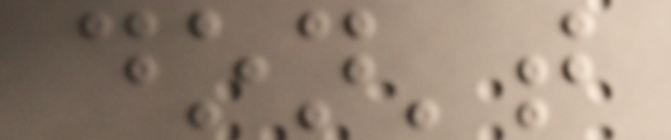don't
